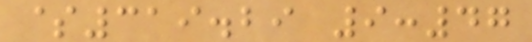$319.29 9:47
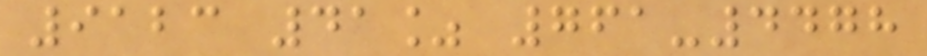9123 41% 761-4478
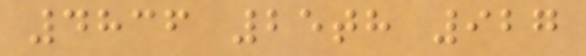4836 25th 927
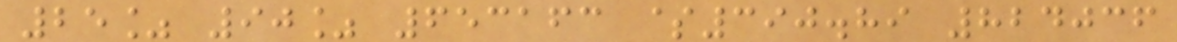25% 90% 653163 $390.89 824036
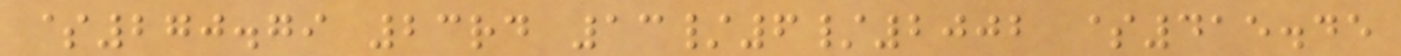$270.79 23rd 13/6/2002 $415.45
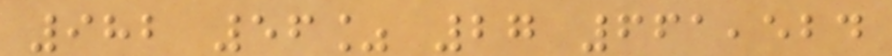982 56% 27 661,524
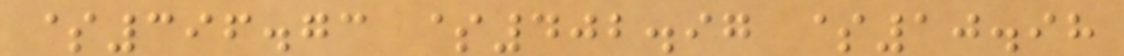$396.73 $402.97 $10.98
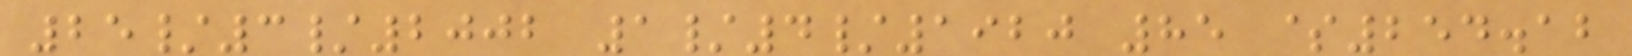25/3/2002 1/4/1920 85 $254.12
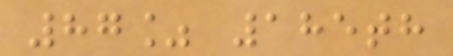87% 185th
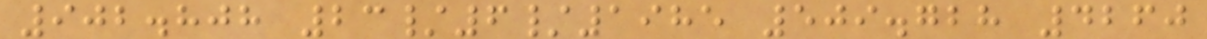902.808 23/6/1985 509.728 4260
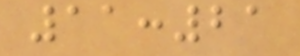11:21
